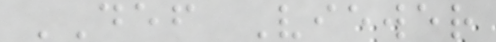DEF Viewer
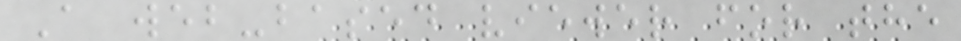A web-based viewer for the
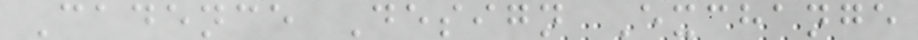Cadence Design Exchange
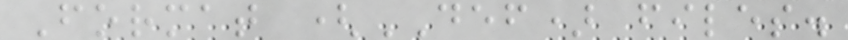Format (DEF) files.
